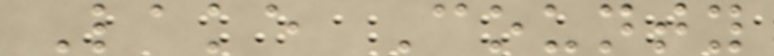Lake County
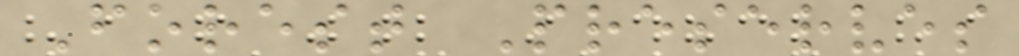Forest Preserves
